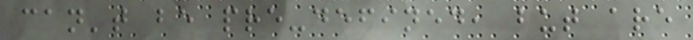can't be pre-defined, but are
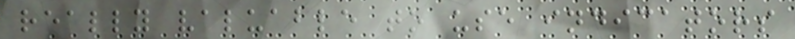really valuable to use indicators
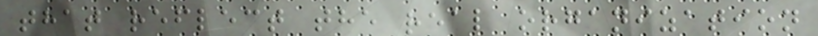that reflect the real organization
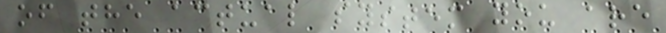of the actual system you are
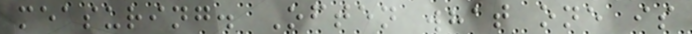measuring. Often what one is
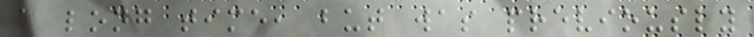a long time, but was previously
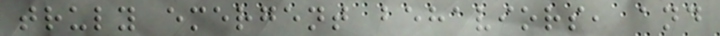truly emergent behaviors, and
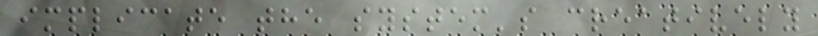implicate the system's creatively
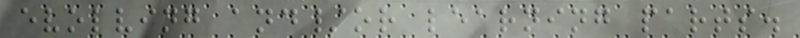evolving and/or learning parts.
